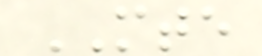MTE
